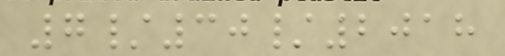7/30/2018
